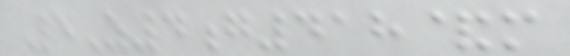5Z4g418&m
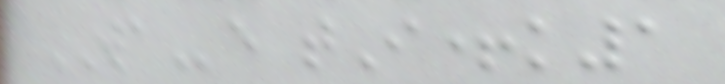WAe tI+k1
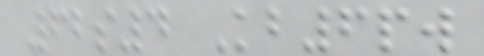62s4 Kb6pw
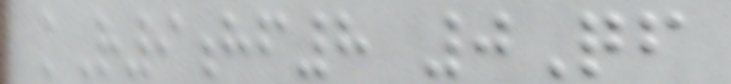kR9hf8 0Qf
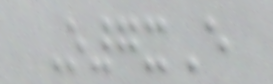O7xE
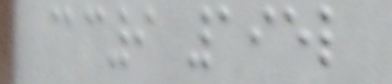@c9 195l
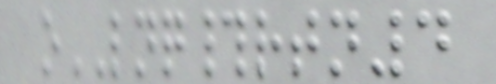oLNQ#rtn4
